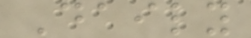Daily
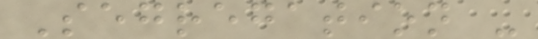Segregation -
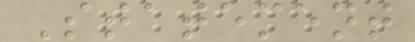Statement
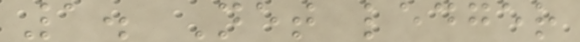1. Net ledger
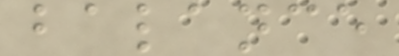balance
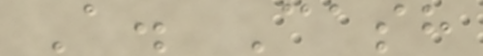A. Cash
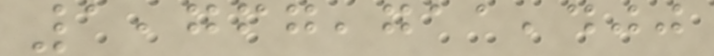1,767,711,400
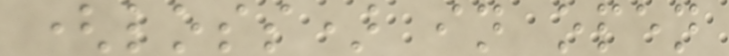(loss) in open
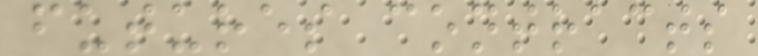futures contracts
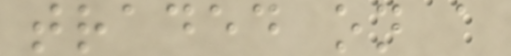traded on a
